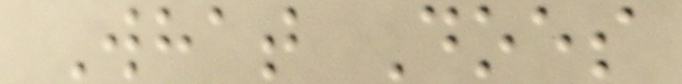What Does
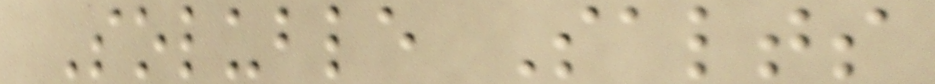Soluble Salts
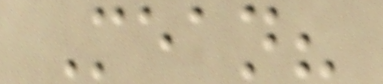Mean?
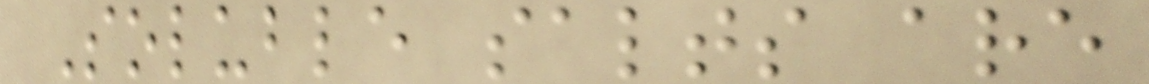Soluble salts are
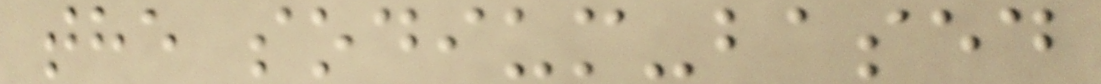the sodium-based
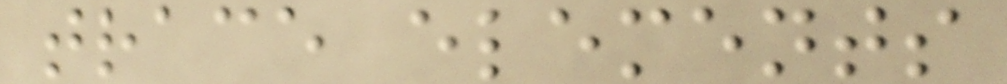trace elements
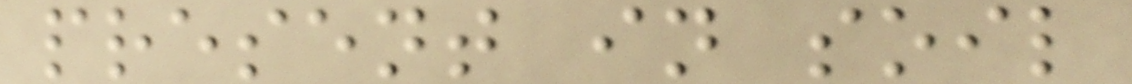present in soil
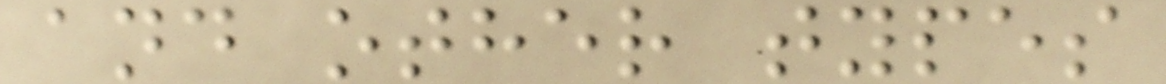and other types
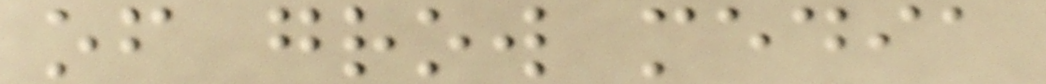of grow media
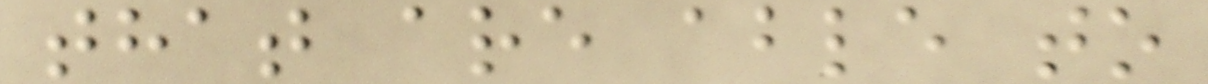that are able to
